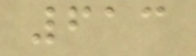613
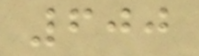600
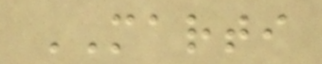MARTI
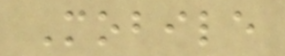Mobile
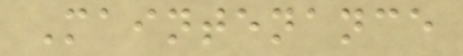Maintenance
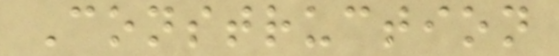Construction
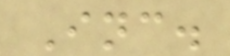Inc.
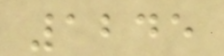1245
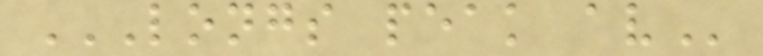LONGS PEAK AV
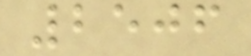2506
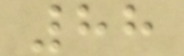88
